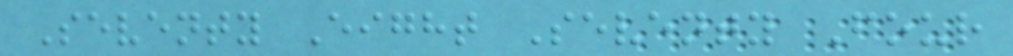Seventy Eight Seventy Four
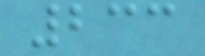233
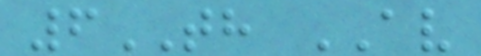6TH AV
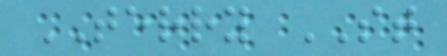TERRY ST
